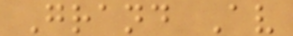Grand Av
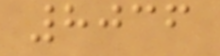8036
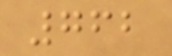762
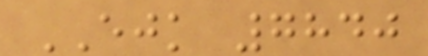EJK 7840
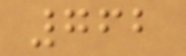762
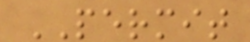PERMIT
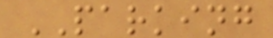PARKING
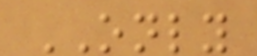ONLY
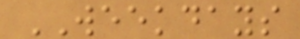WEEKDAYS
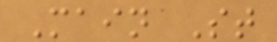Main St
